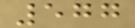577
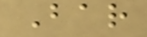Bar
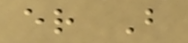er B
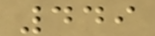449
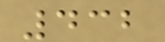432
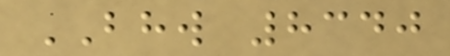BHW 8340
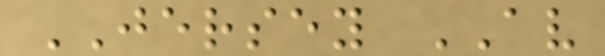JERSEY AV
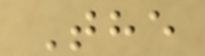The
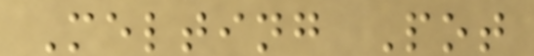Melting Pot
